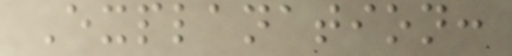Explanation:
